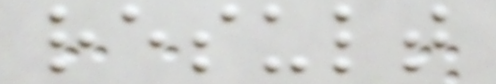result
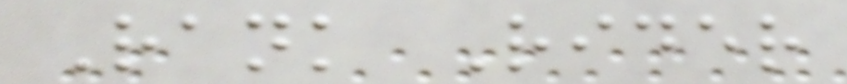Rank Rider
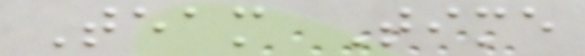Team Time
